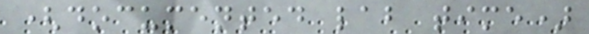(documented lab time)
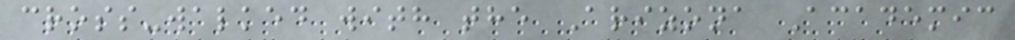cross-walked with the Arizona Academic
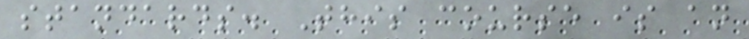standards. This course is an
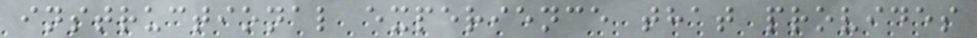instructional experience that provides
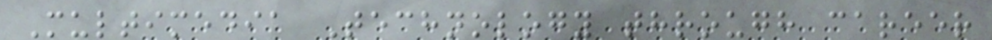Multimedia Technology through career
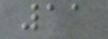11
